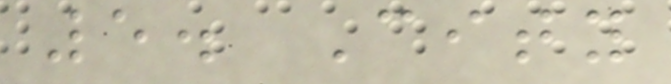5. City
